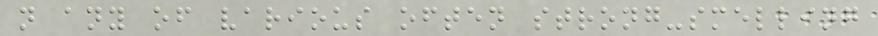n any of various often strong-smelling
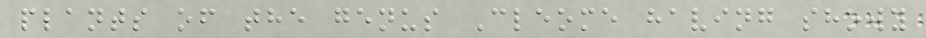plants of the genus Cleome having showy
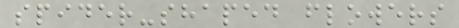spider-shaped flowers
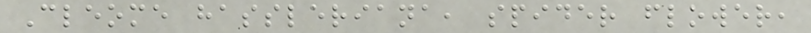Cleome hassleriana, spider flower,
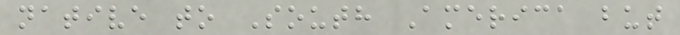native to South America but
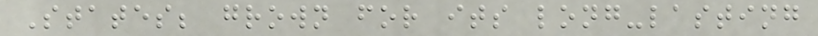States; grown for its long-lasting
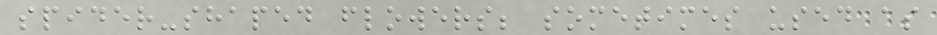spider-shaped flowers; sometimes used as
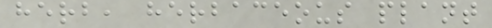herb, herbaceous plant
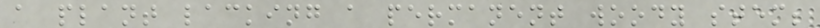a plant lacking a permanent woody stem;
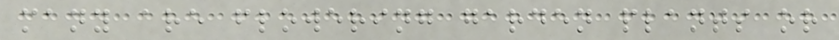many are flowering garden plants or
